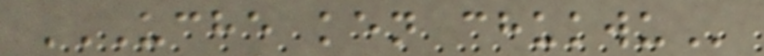UCHE KEN CHUKWU
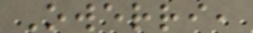Owerri,
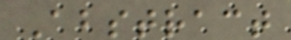Abstract
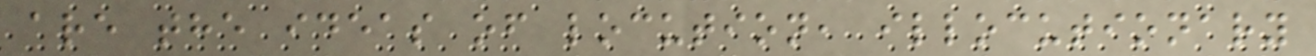are the ideas of locution, illocutionary
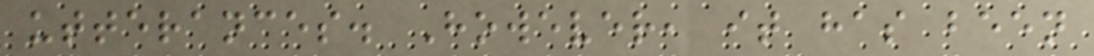utterances. However, it has been
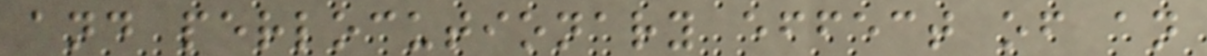and perlocutionary effect of an
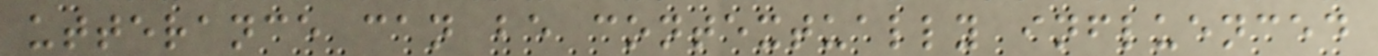utterance can be contextually influenced
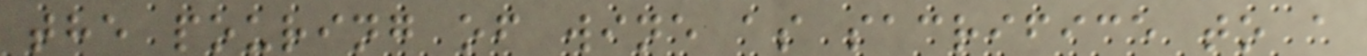the pouring of wine as sacrifice to a
